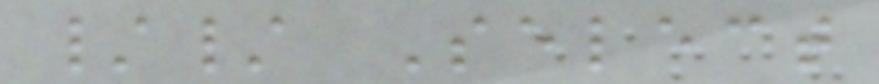// Select
